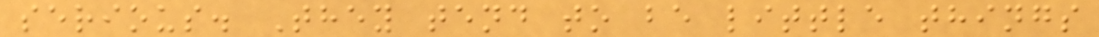serious. They tend to be little things
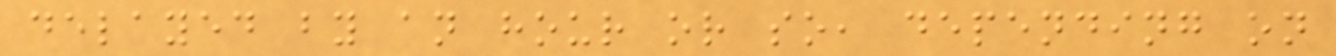delayed by an hour or so, depending on
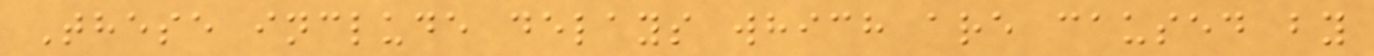These include delays which are caused by
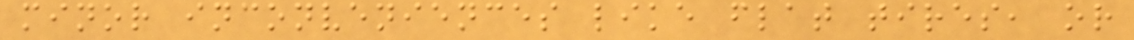minor inconveniences like flat tires, or
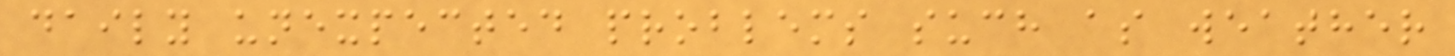daily unexpected problems such as weather
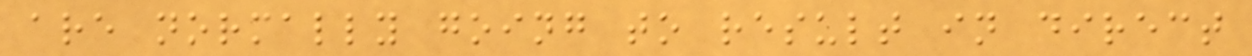are normally going to result in direct
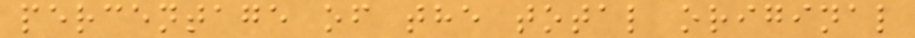percentage of the total original
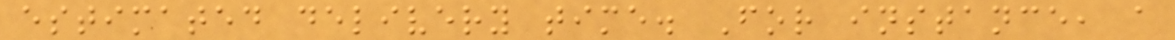estimated delivery time. For instance, a
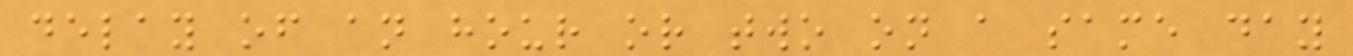delay of an hour or two on a same day
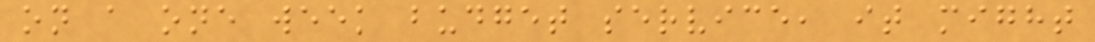on a one week budget service, it might
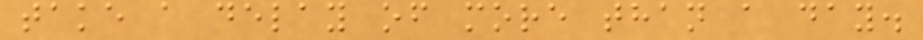take a delay of more than a day.
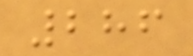286
